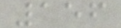156
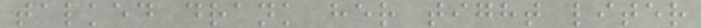talked drank her tight liter
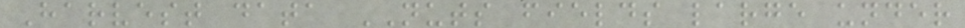Harvest data NUTS fields large under
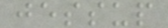jessup
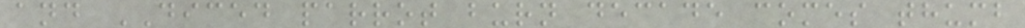and DICED parrot burn decade comes thumb
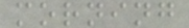morning
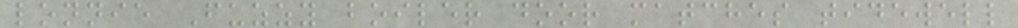lonnie Fuzzy boiler door matches tidewell
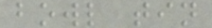bowl tin
